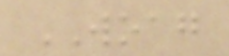WOAG
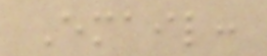Email:
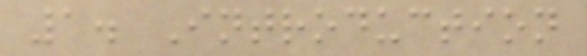1. Introduction
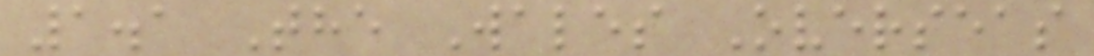1.1 The Wales Overseas
